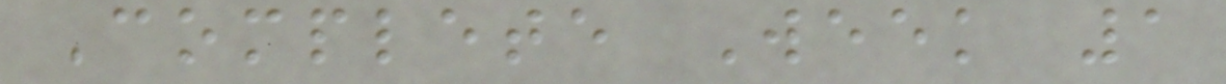Complete Week 1
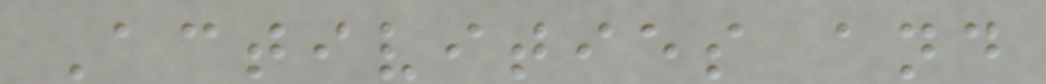Activities and
